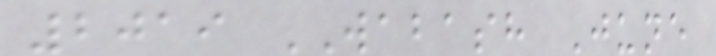2019 WABASH June
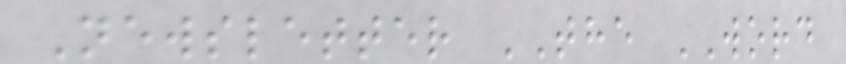Newsletter THE WORD
